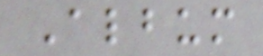Album
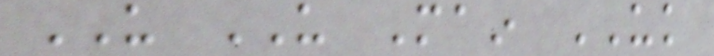US US Main UK
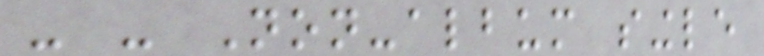- - Non-album single
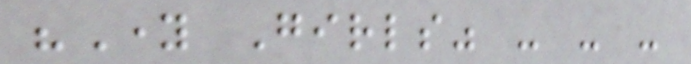"Young Girls" - - -
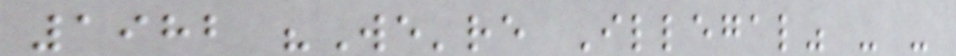1982 "We're Illegal" - -
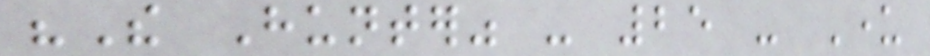"The Hunter" - 25 - Under
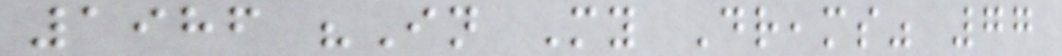1986 "In My Dreams" 77
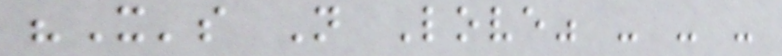"It's Not Love" - - -
